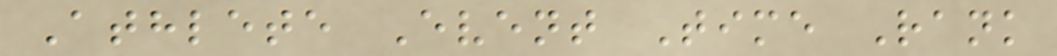Athlete Event Time Rank
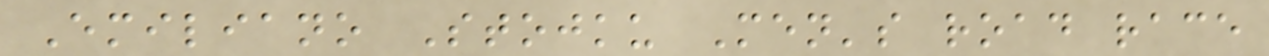Emiliano Stojku Men's road race
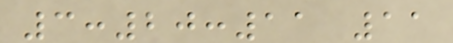3:20:11 11
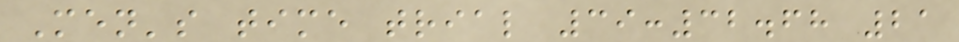Men's time trial 39:32.68 21
